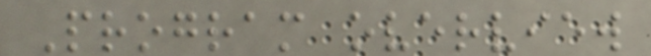Program overview
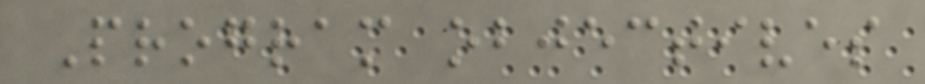Program objectives
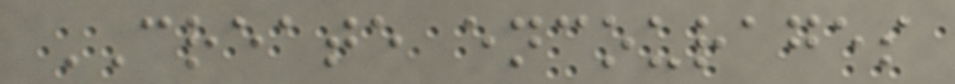CREATE encourages
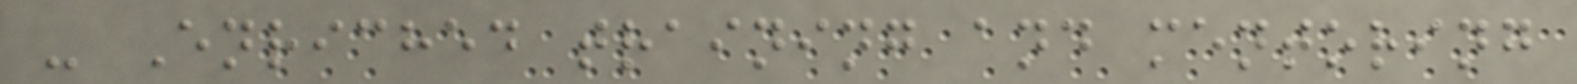- Enriched training and mentoring
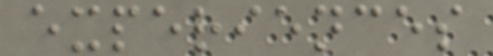experiences
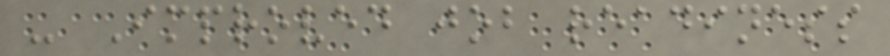- Improved job readiness
